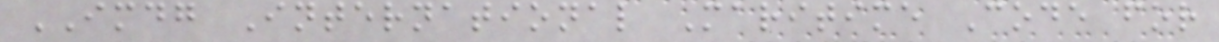IMDG International Maritime Code for
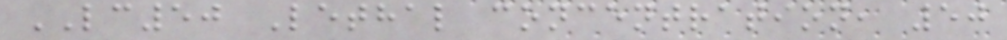LC50 Lethal concentration, 50
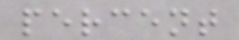percent
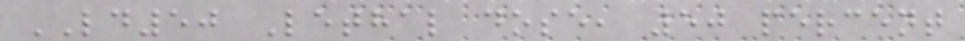LD50 Lethal dose, 50 percent
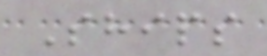Ships
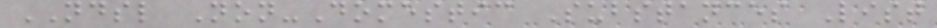NDSL Non-Domestic Substances List
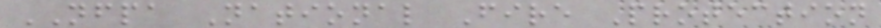NFPA National Fire Protection
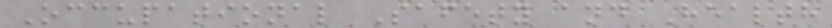Occupational Safety and Health
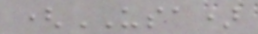(USA)
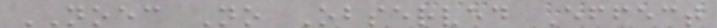NOEC No Observed Effect
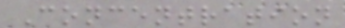Concentration
